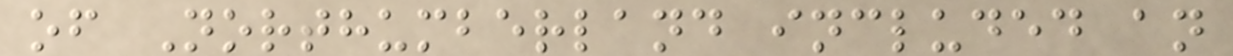of Northumberland included an
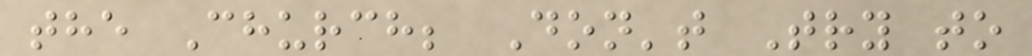the Church; Don't Try to
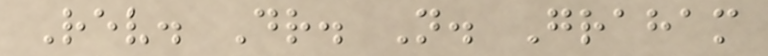Rev. Dr. N. Graham
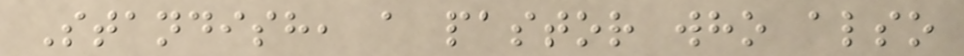Standish, a pastor who also
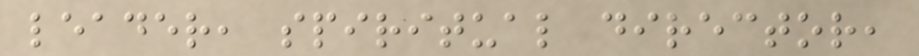leader, spiritual director,
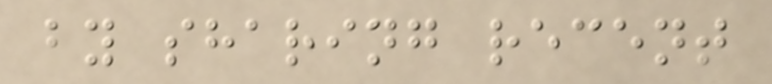by sharing recent
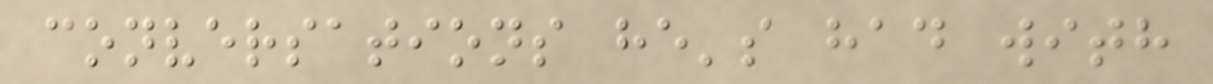conversations he's had with
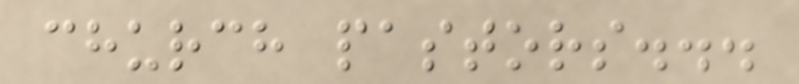church pastors...
